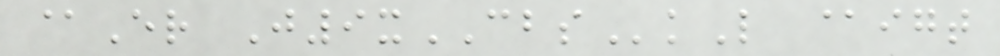@Er J9xCBSkL @igt
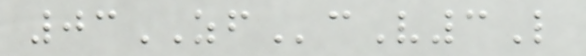03ZFcV3L
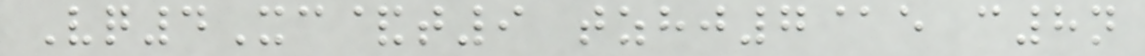Vq4Xc&t9 tzhj7@e c8n
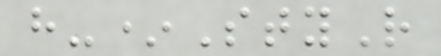h-*StyR
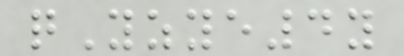qYzye4y
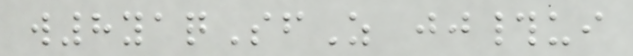w8yaqSfZ jj#ui
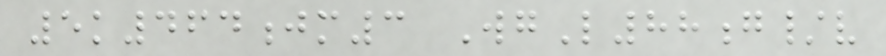5k464jm3 WgL88g/v
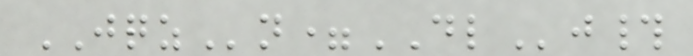JQZn=DLj#
